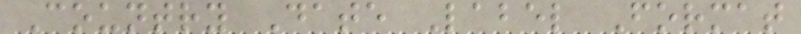Country Date Label Format
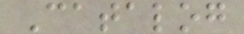Catalog
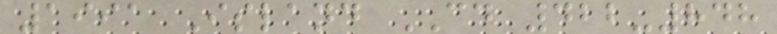1991 Island CD 422-848
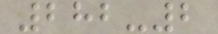282-2
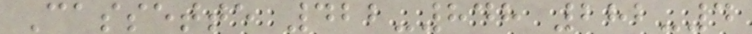Cassette 422-848 282-4
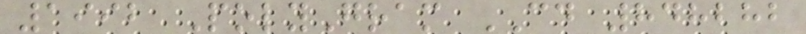1992 PolyGram CD 848282
